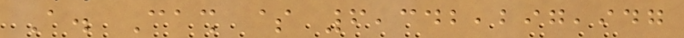A. Cash $ 6,342,297,947
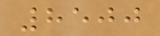8500
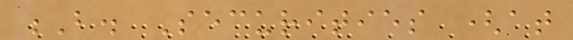B. Securities (at
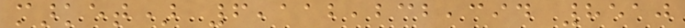market) 6,112,232,394 8510
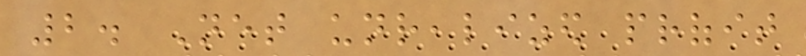2. Net unrealized profit
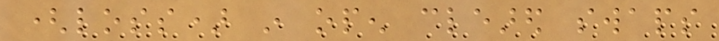(loss) in open cleared swaps
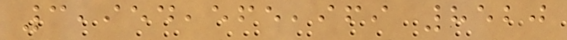3,954,565,969 8520
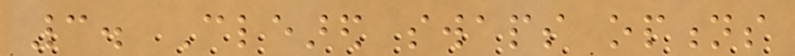3. Cleared swaps options
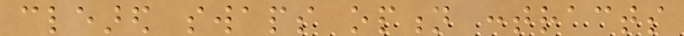cleared swaps option contracts
